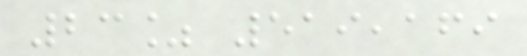23% 519,169
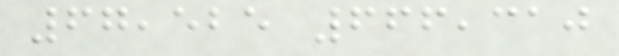67,525 666,310
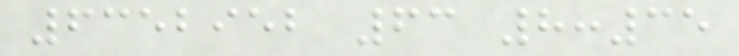6352952 63 8:35
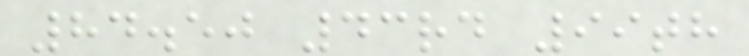84.50 43rd 99th
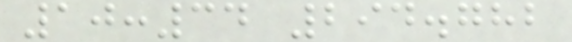10:34 294.782
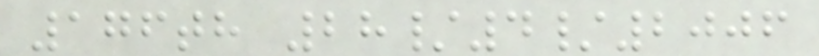176th 28/4/2006
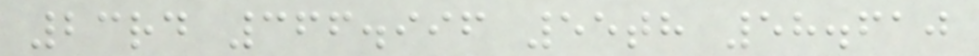23rd 366.996 55th 58.610
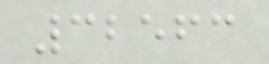32563
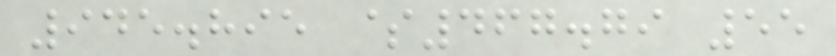945.895 $467.79 55
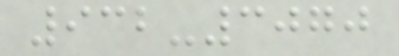932-3070
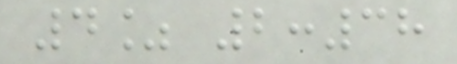4% 2:38
